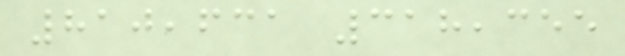810,631 318,355
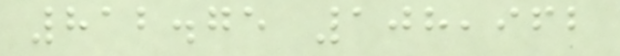812.75 108,962
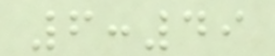6:49
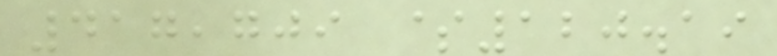417,709 $120.19
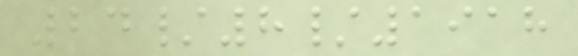24/8/1918
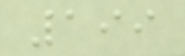199
